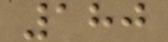180
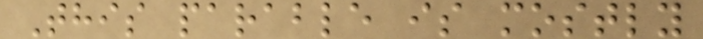This parable is mostly
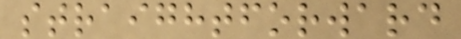straightforward
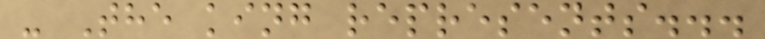- The king represents...
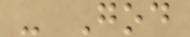- God
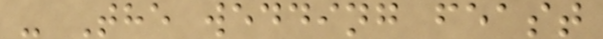- The wedding feast
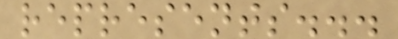represents...
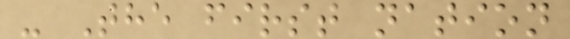- The first nation
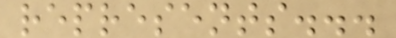represents...
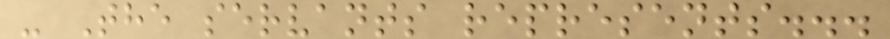- The servants represents...
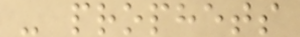- prophets
